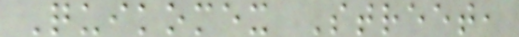Quikomex Street,
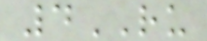4RU
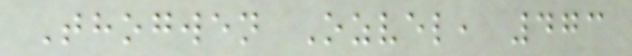Thogwen Ozvel, 473
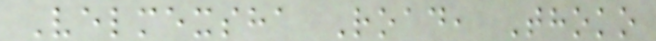Velmexsha Road, Thoko
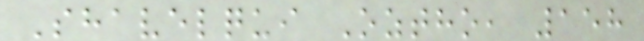Shavelqui Oztho, 158
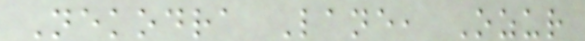Nekodra Lane, Ozur
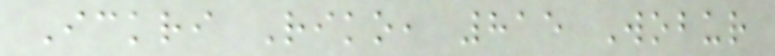Ickri Riko, 815 Wobur
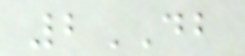2DB
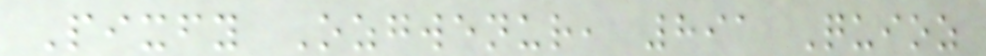Pixfy Ozgwenur, 891 Quioz
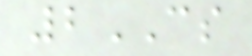2CS
